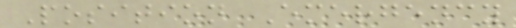Position Emergency
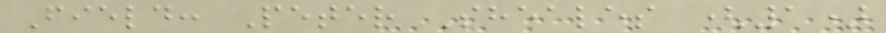Field: Peter Sheales (1)
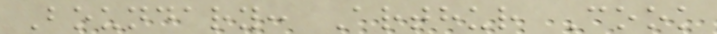Boundary: Arthur Cook
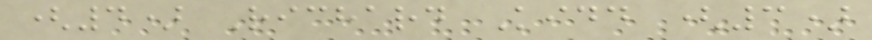(4) Richard Kidd (3)
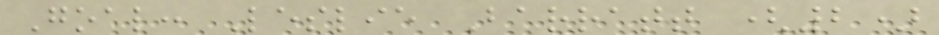Goal: Leslie Barratt (2)
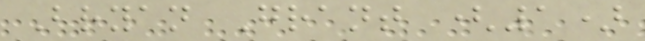Bryan Grant (1)
